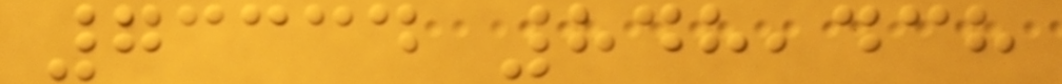73334 848,438
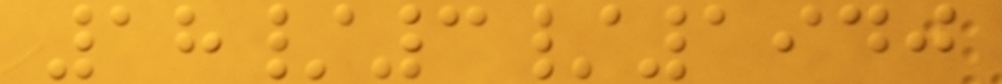18/3/1940
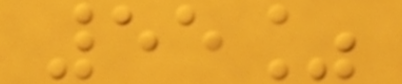55%
